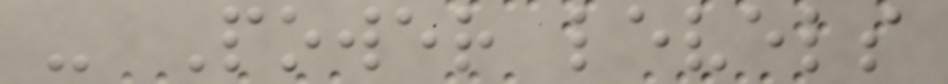- Power levels
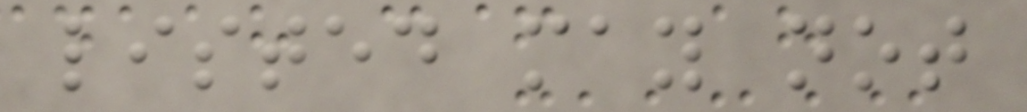listed may not
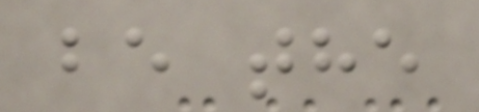be the
